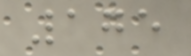175
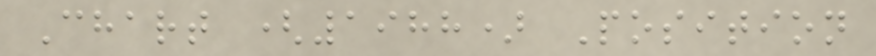Chart (1988) Position
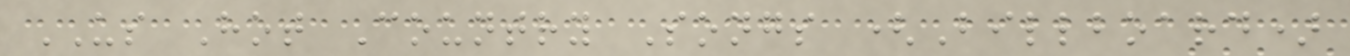US Hot Country Songs (Billboard)
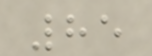85
